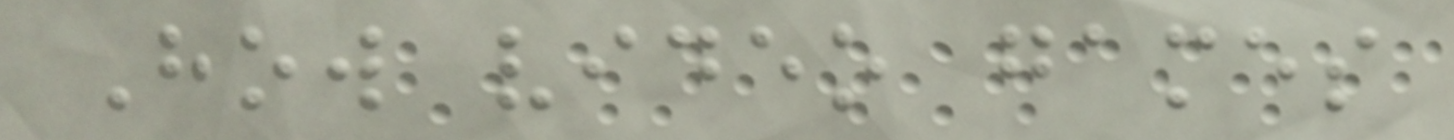How video games
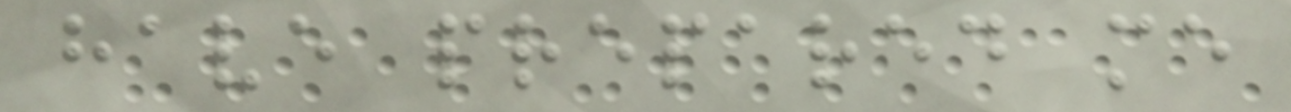have prepared me
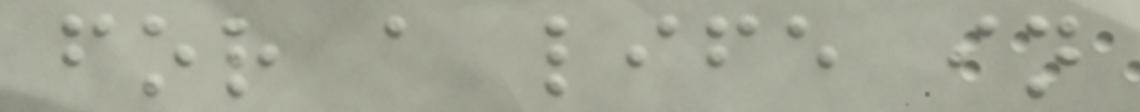for a life in
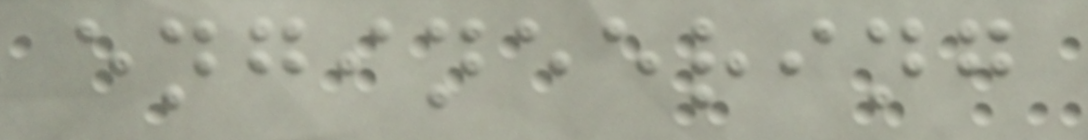engineering
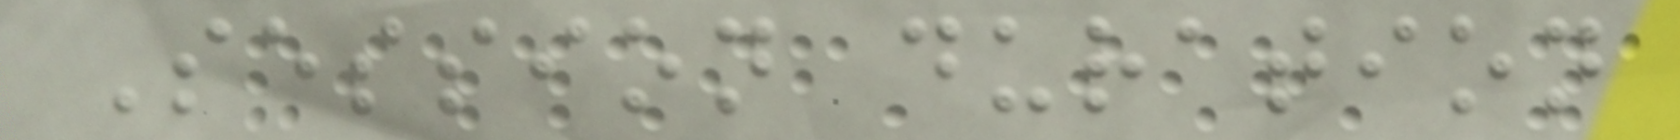Session duration
